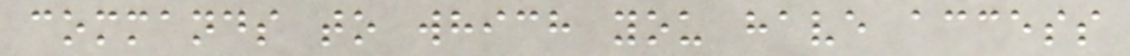commands to which you have access
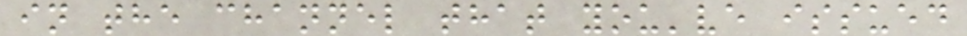in the channel that you've issued
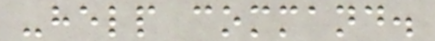-help command.
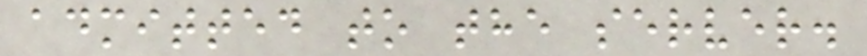admitted to the server.
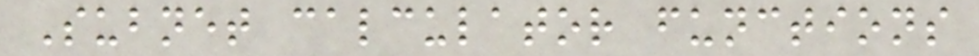Subnet calculator functions
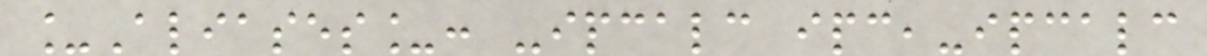_Aliases_: -ipcalc ipc,-ipcalc
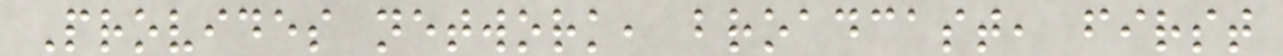Provides network, broadcast, first
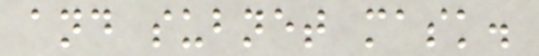and subnet mask.
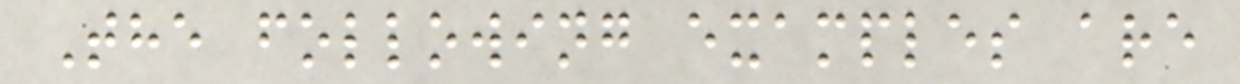The following examples are
